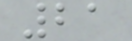21
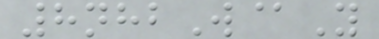8nhbW@Y
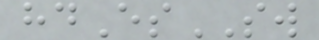hdEsSW
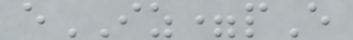eIZ=pE
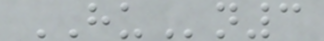HUn3
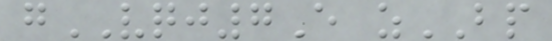gVQJ7E zBP
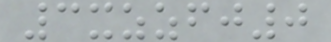3xzzfj0
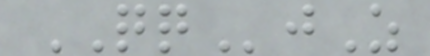QQjZ
